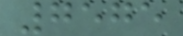7575
